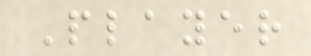Player
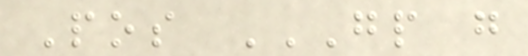Pos GP G
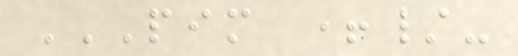PIM +/-
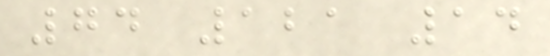74 121 14
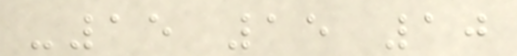-15 15 10
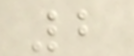2
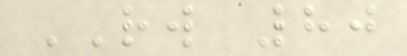RW 80
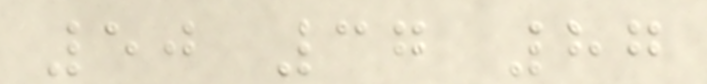50 37 87
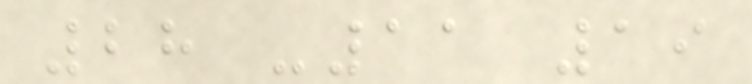28 -11 19
